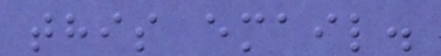this email.
